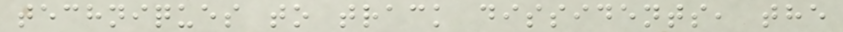techniques to track dissidents, the
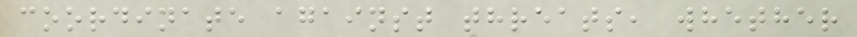coordinate against threats, whether
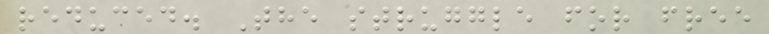reduced. The struggle for free
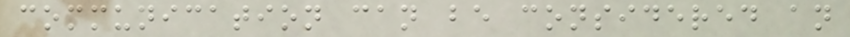communication can be considered an
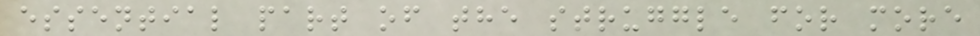essential part of the struggle for more
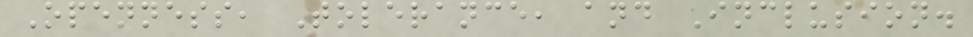Openness, Tolerance, and Inclusion.
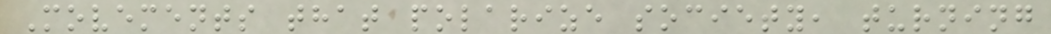Movements that polarize society, turning
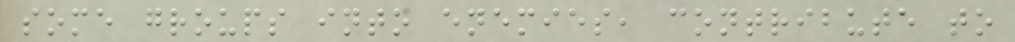some groups into enemies, contribute to
